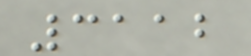3112
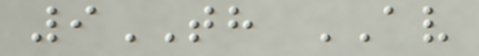9TH AV
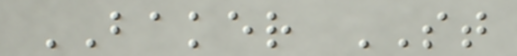BAKER ST
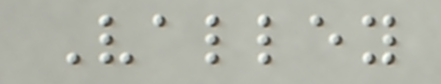Valley
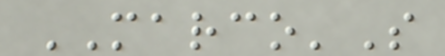MARCO'S
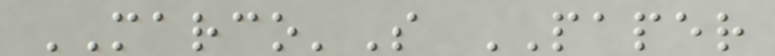MARCO'S PAPER
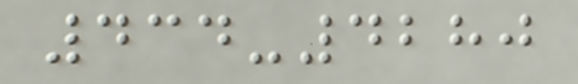434-4280
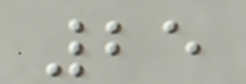25
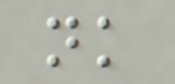nk
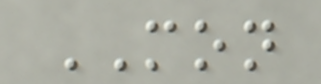MON
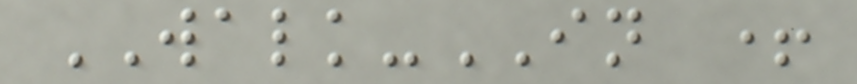WALK-IN +
